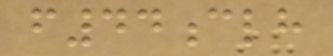f44clh
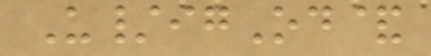U/igOd&
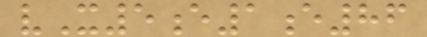vX5e1e86
